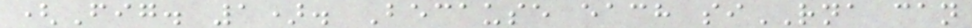(Fig. 1). Because each siRNA can
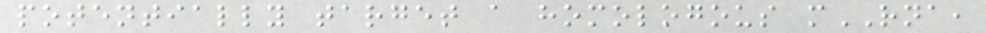potentially target a homologous mRNA,
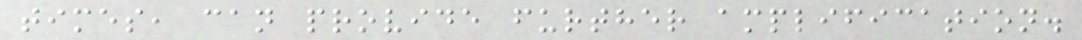times, can provide further amplification.
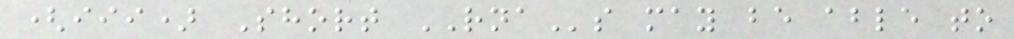(iii) Short RNAs may be able to
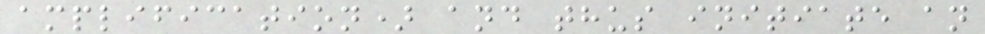amplification) and thus initiate an
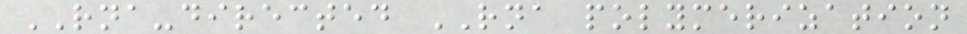RNA-directed RNA polymerization
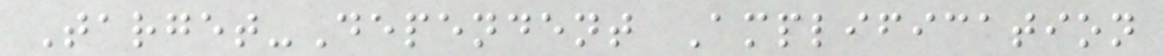Target-Dependent Amplification
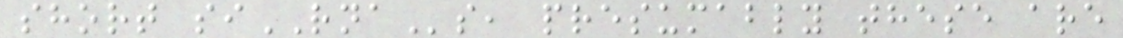short siRNAs, presumably these are
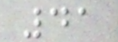41
